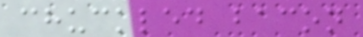chuckled bacon
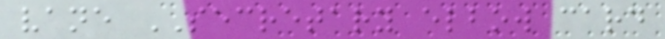vane SECRETARY elbow card
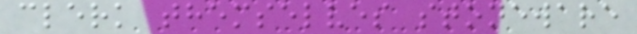clerk themselves stoneware
